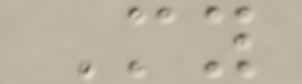My
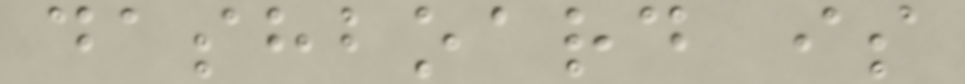dashboard is
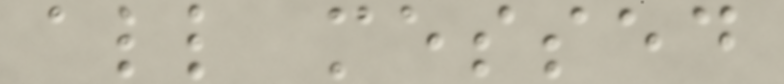all messed
